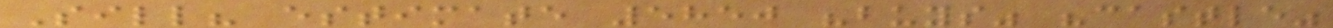Sill? estimate 5850 "buys" "castle"
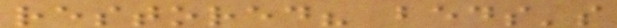restored? beds's
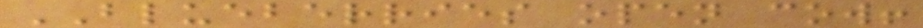BLUEBERRIES open cow!
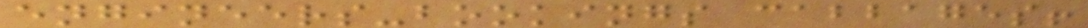engineers-bookings cabbages!
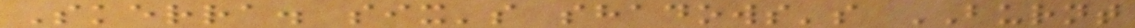Skerra. six's shadows's BURNT
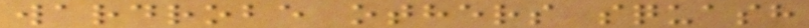wardrobe others squash
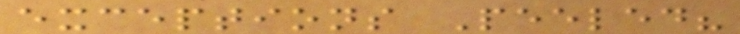exceptions Peeled?
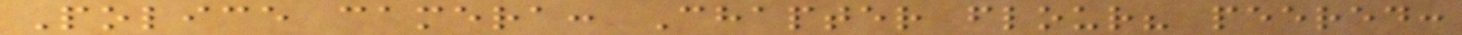Police camera: Chapter flour? peered:
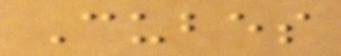Cubes
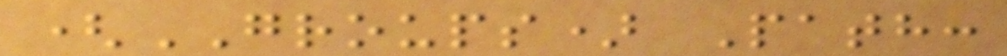(GROUPS) Path:
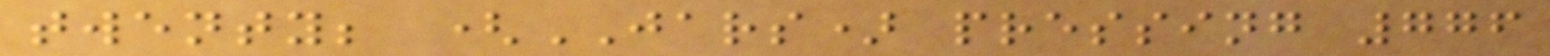twenty; (JARS) pressing 776
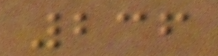236
